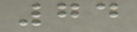74
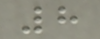8
